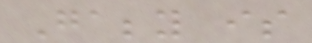Gabby is
